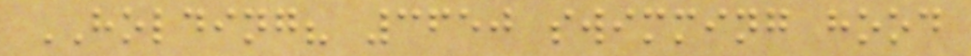HOLDING? 3650 swimming hood
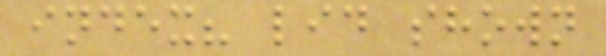index? lid shown
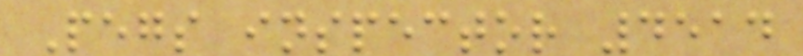Pegs inspector 4514
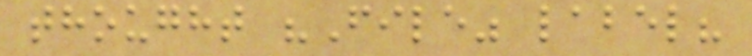thought "File" label?
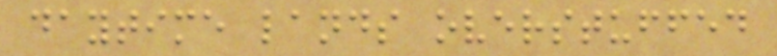daytime lands overstuffed
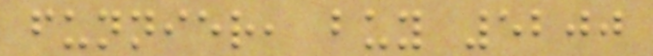funnier, buy 5200
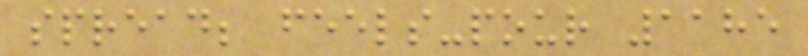spread; feels-pour 1185
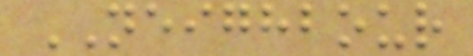NEIGHBOUR
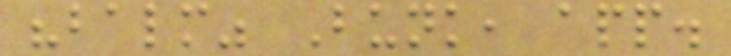"balm" Bunk, app.
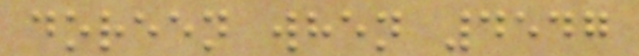doreen when 4547
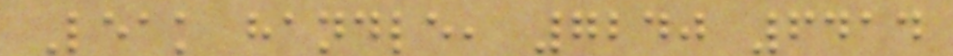Leak handle, 7240 6414
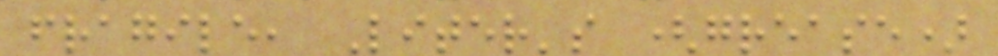fragile, Liter's (grease)
